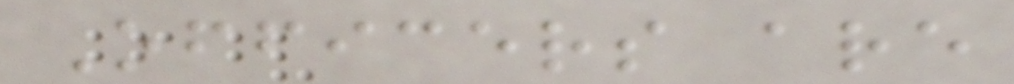Officers are
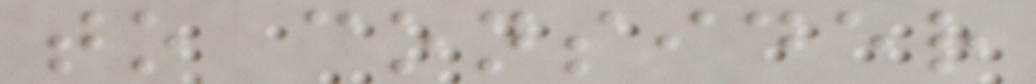to consider
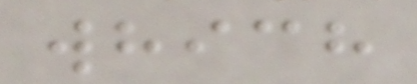which
